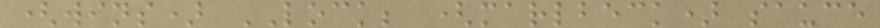(wins) LOCK; (marlbeck) sauce
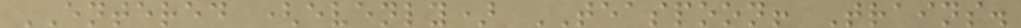ENTERED (evenly) TEASPOON! Trains.
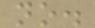no.
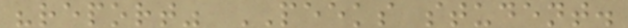"report" PEEKS student.
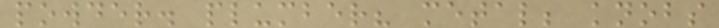powder. plumber? metal; knobs
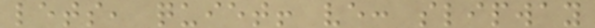lets, quiet! ve: slipway
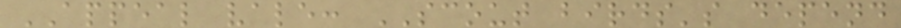APPEAL vale: SCOUT birds's depend
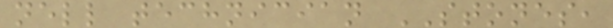nell technician STONES,
